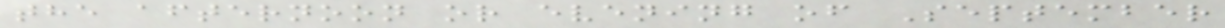the afternoon or evening of September
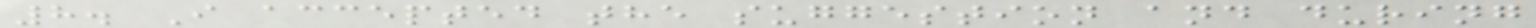8. I accepted the suggestion and during
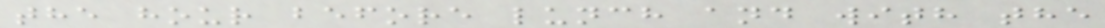the hour before lunch and with the
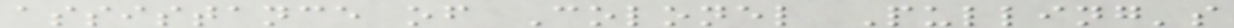assistance of Colonel Pulling's
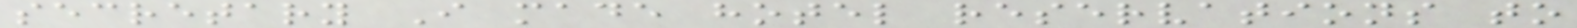secretary I made hotel reservations to
